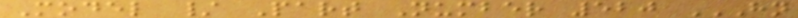Model / Part Number 520 HN
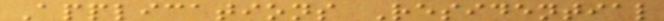Applications Residential
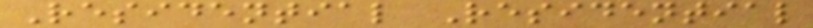Residential Residential
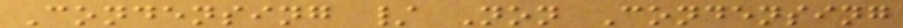Condensing / Non Condensing
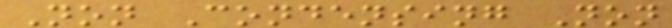Non Condensing Non
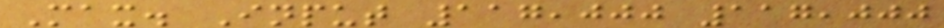Max. Input 117,000 117,000
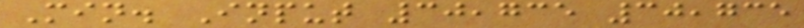Min. Input 30,735 30,735
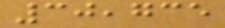30,735
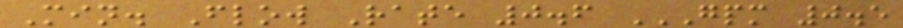Min. Flow Rate 0.6 GPM 0.5
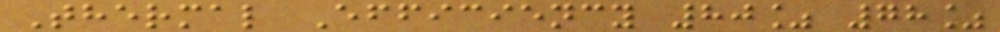Thermal Efficiency 80% 78%
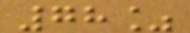78%
